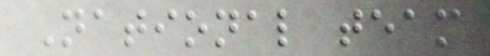National team
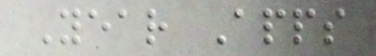Year Apps
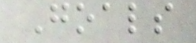Goals
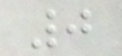0
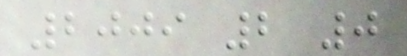2009 2 0
